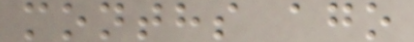months ago
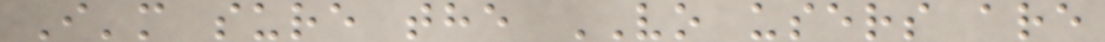I'm sure the VO users are
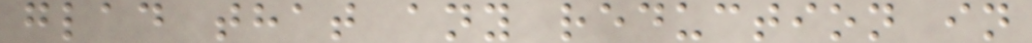glad that any reduction in
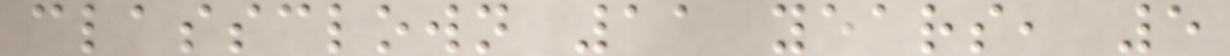classclown 11 years, 5
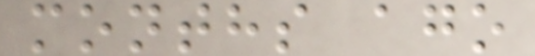months ago
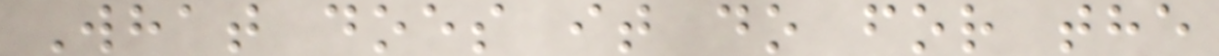What does it do for the
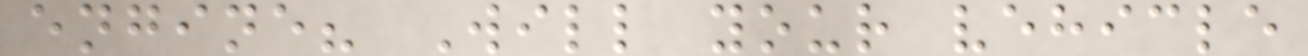engine? Will your vehicle
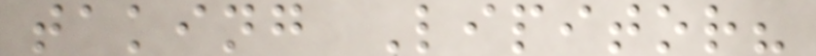taking Lipitor?
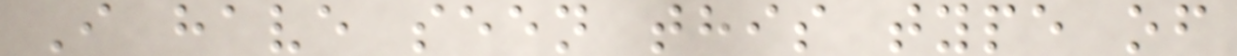I have seen this type of
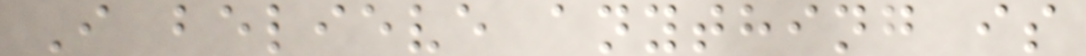I believe anything is
